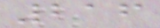216
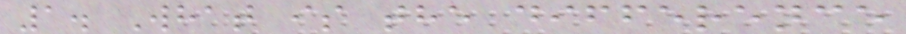1. What is the difference
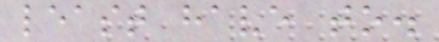least have to.
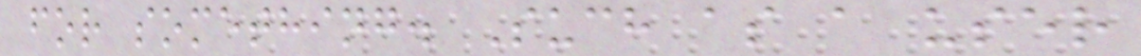for something. Such as a user
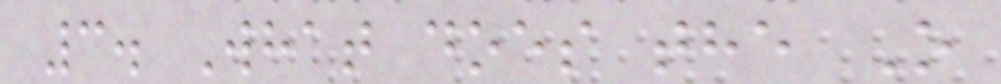3. What does the O
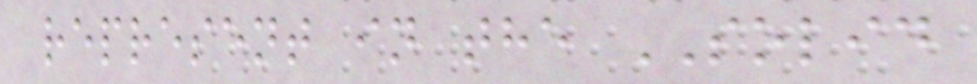represent in the SOLID
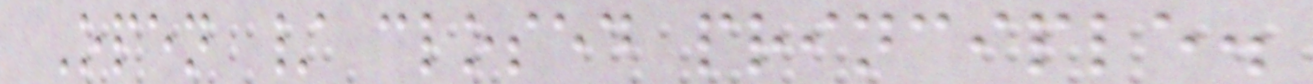Open / closed principle.
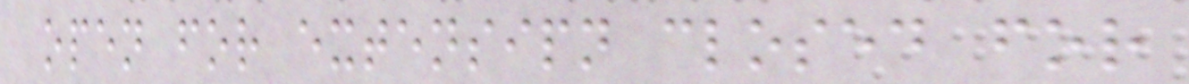open for extensipn closed for
